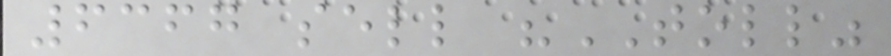6367 sell "TOLL"
